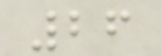26
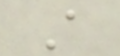A
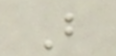B
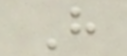H
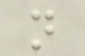n
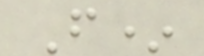F*
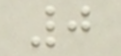0
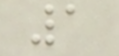1
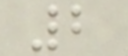2
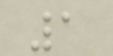1
